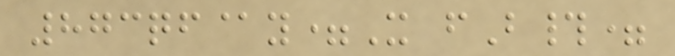873qf@y=X fB#=
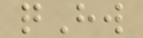qHw
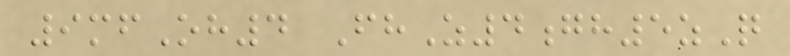9mfOh4 FhZ4gh5zQ
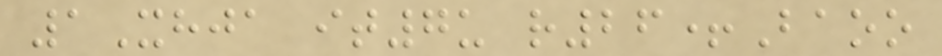1Xhja it7u r26+Baoo
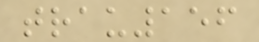trau156
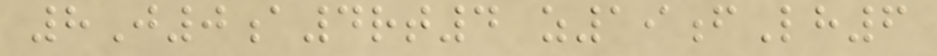8J0a4rt4 z19fLh6
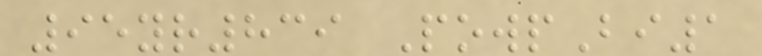95yr839 PowpBi1
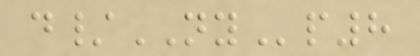d/NYp8
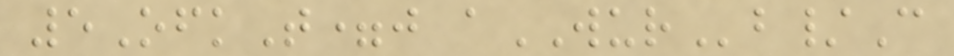5OfkT=j aWURb/C
